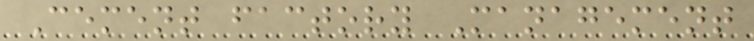Cement factory Management
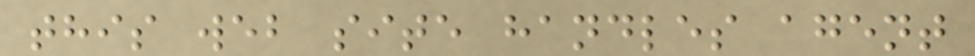this web site handles agent
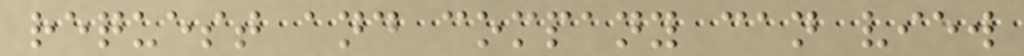request and company can view
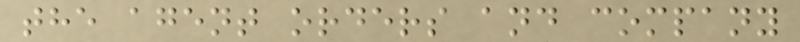the agent orders and company
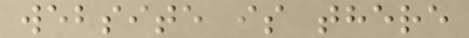website is there
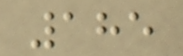185
